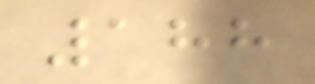188
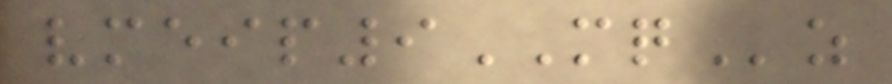vmeip9MQz
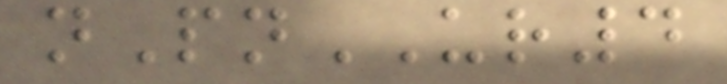nPnUR4
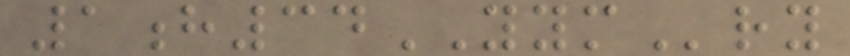1h34YYMry
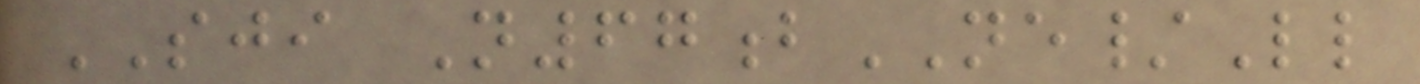SJI N67bNE/Ll
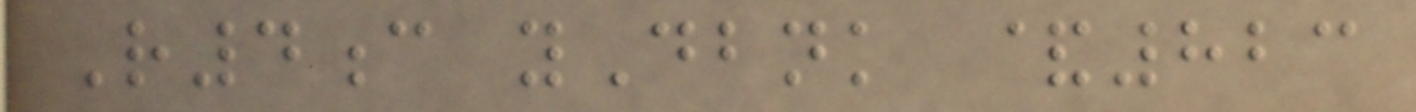R4c yDbnk &823
